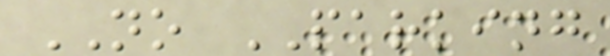NO PARKING
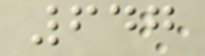647
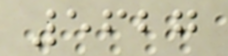5627
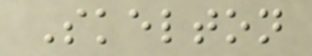Skelton
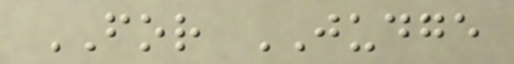FOR JUDGE
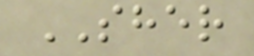SHER
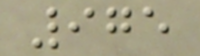975
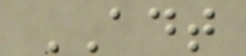ADT
